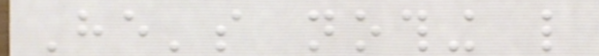He's nothing like
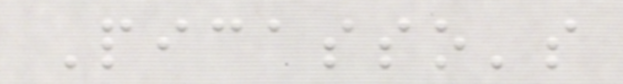Picasso's
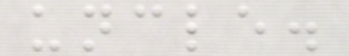uncle.
